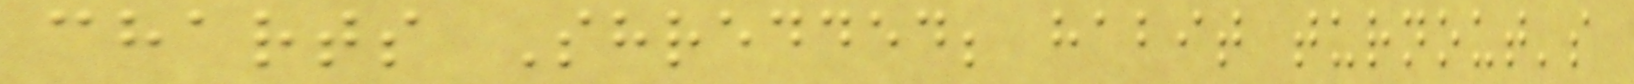charts Shredded; habit turnout's
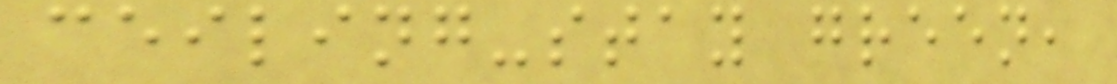ceiling-stay green,
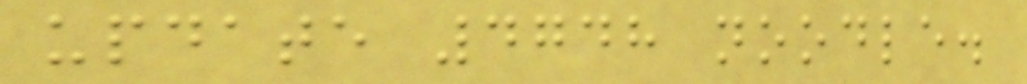update 4748 noodle.
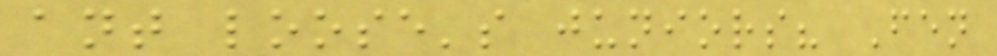ant loose's juniors? Fen
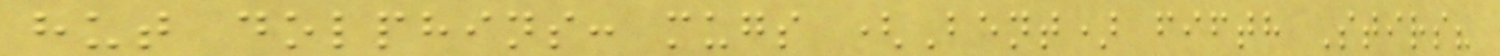hut dolphins: mugs (Bent) fifth Stirs?
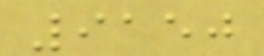9150
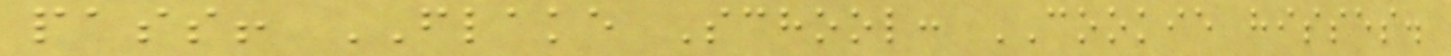pass! FLAKE School: COOKIE hisses.
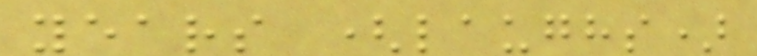years (laughs)
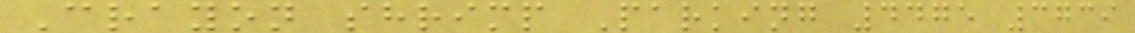Crayon shrimp Parking 4475 3739
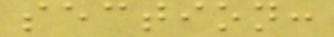section:
